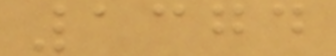1374
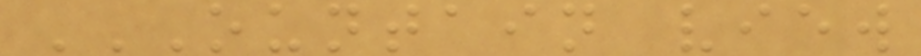OUNTAIN VIEW
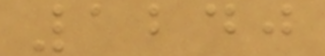1240
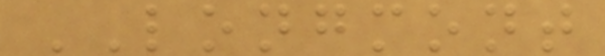LONGMONT
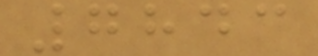7843
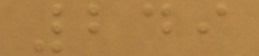249
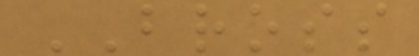BROSS
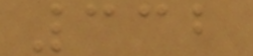332
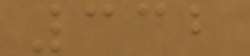332
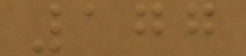177
